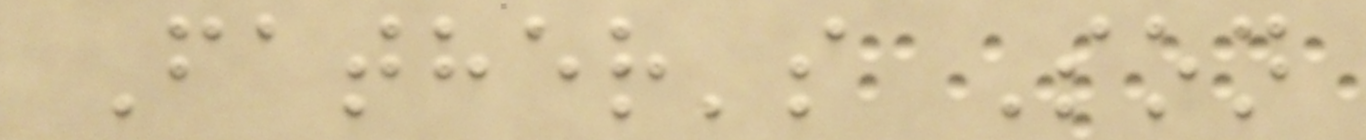Father's Son
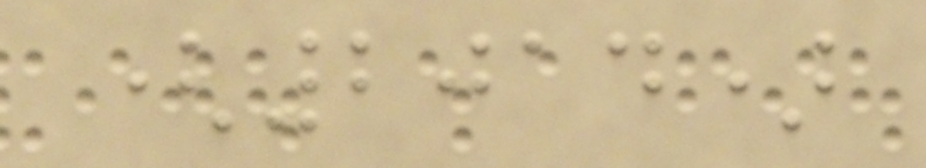(2014)
